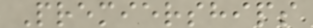Premierships
